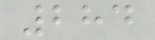284
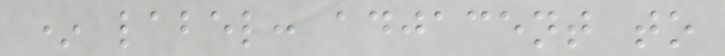* label: adjacent to
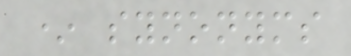* synonyms
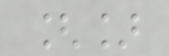[]
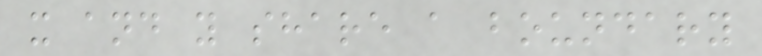x and y share a boundary
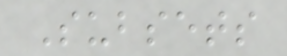Subsets
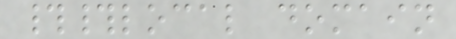##local domain
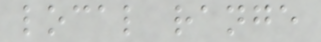local range
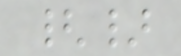{}
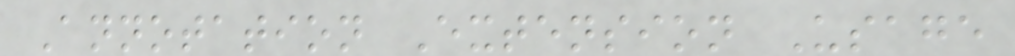Annotation Extension Usage
